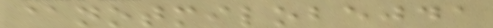@notmilobejda
